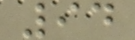94
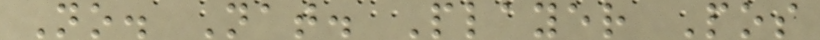No. Nat. Player Pos
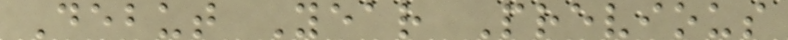Debut Year Previous
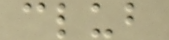club
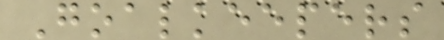Goalkeepers
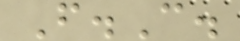F.C.
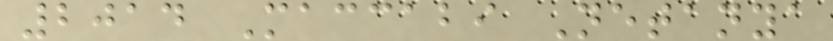2014 Maccabi Netanya
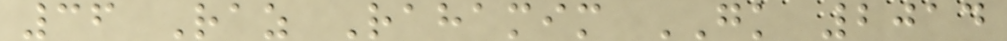36 Raz Rahamim GK 2014
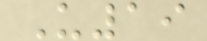U19
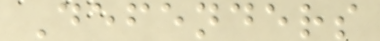Defenders
